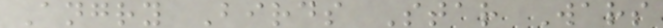Angry Birds Star Wars
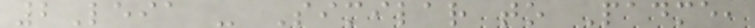2Leia - Similar to Padme,
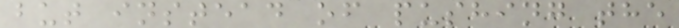but instead of pushing the
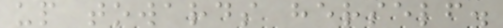up towards herself.
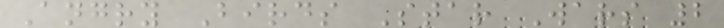Angry Birds Star Wars 2
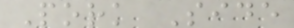Pork Side
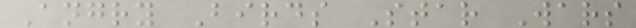Angry Birds Star Wars
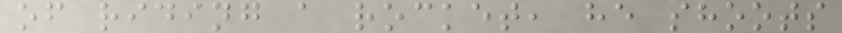of riding a rocket, he shoots
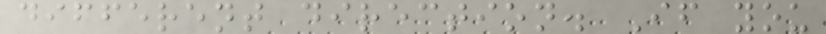different direction. If you
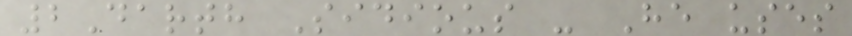2Darth Sidious - He uses
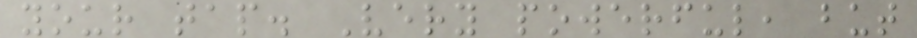your tap. Very powerful, but
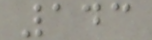143
